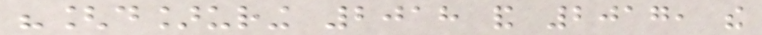"[d]uring 2018 and 2017, the
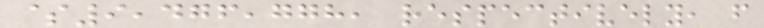$9,476,778, respectively, from
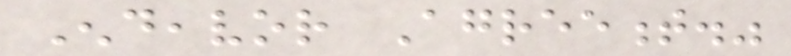Endeavor Agreement."
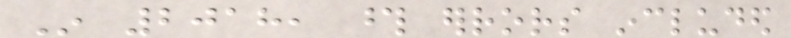In 2018, those errors included
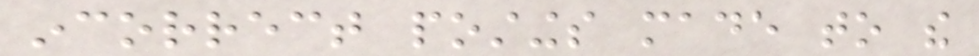incorrect postings made to the
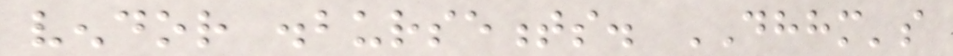vendor disbursements. DHHM's
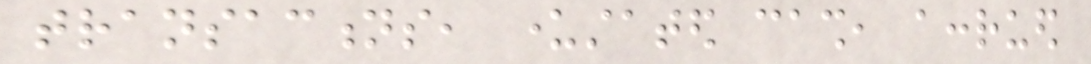transactions, understated cash, accrued
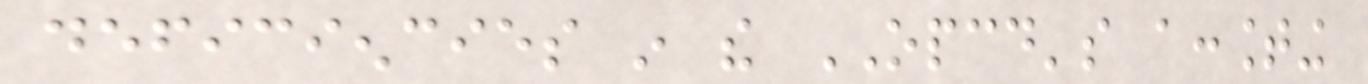deficiencies in the OPCD's accounting
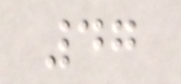47
